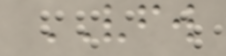VFW
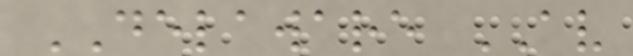DELAWARE AV
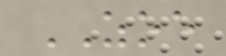ZOE
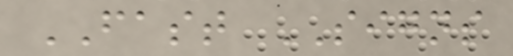FAST SIGNS
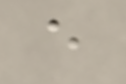e
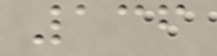136
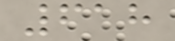618
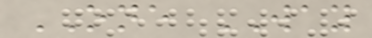ONE WAY
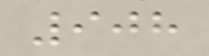908
